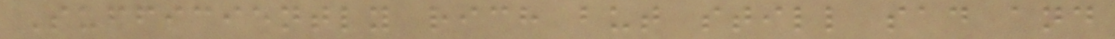Sufficiently rich but still sad and
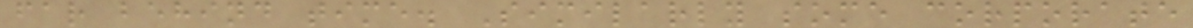far behind time. Similarly some corporate
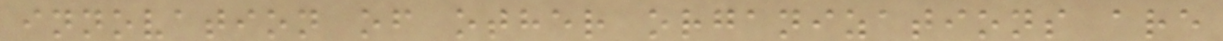innovation of other organizations are
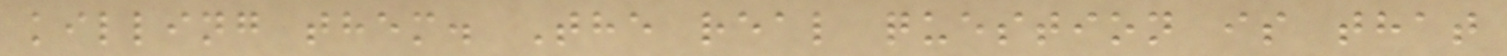killing them. The real question is that
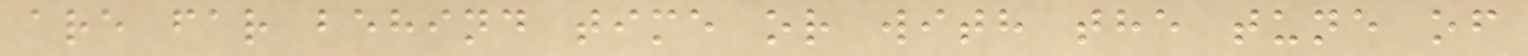are far behind time or with the tune of
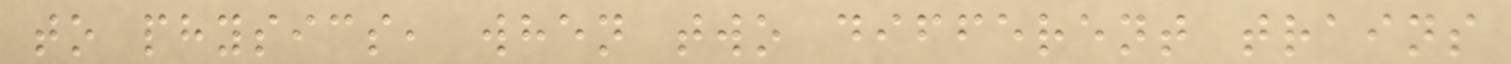to physics, when two different trains
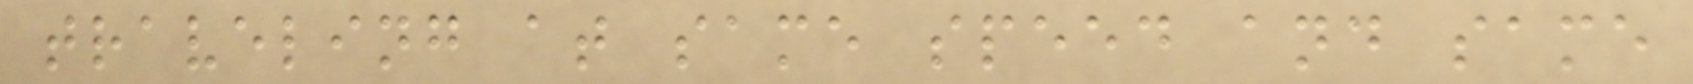traveling at same speed and same
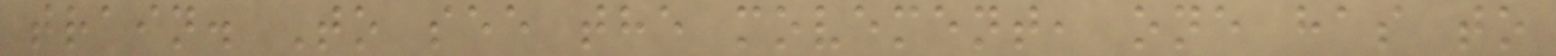train. To see the movement, one has to
